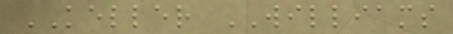KELLER WILLIAMS
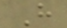H
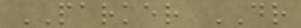PARKER DR
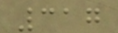317
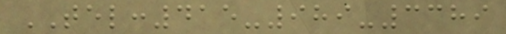TEL:415-989-3389
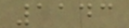1143
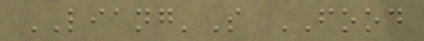LIANG'S FOOD
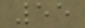55
